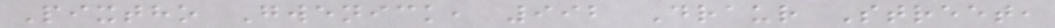Pixtho Gwenick, 992 Draur Street,
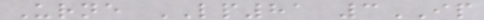Urne LP81 3IP
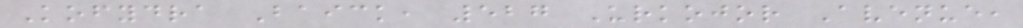Kofydra Baick, 527 Urkojor Avenue,
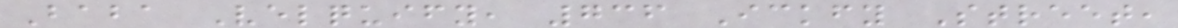Baba Velquify, 736 Ickfy Street,
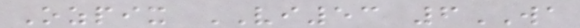Ozpix VI53 6WA
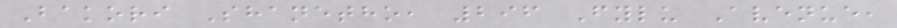Bakori Shanetho, 296 Fylu Avenue,
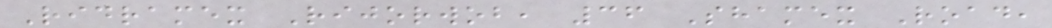Ridramex Rijorwob, 36 Shamex Road,
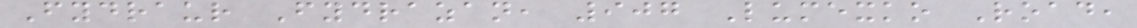Fydraur Fydrazan, 907 Lumexko Road,
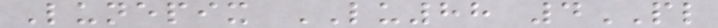Lunepix LU88 4PL
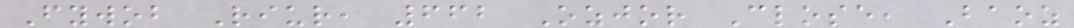Fywob Riur, 662 Ozjor Close, Baoz
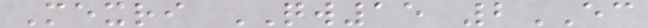Mexri QW15 2EC
